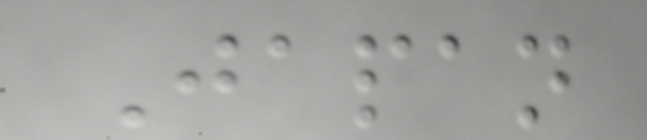Japan
